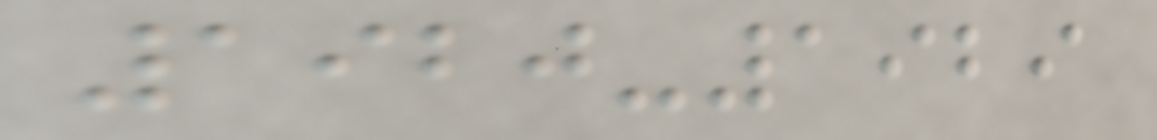1920-1929
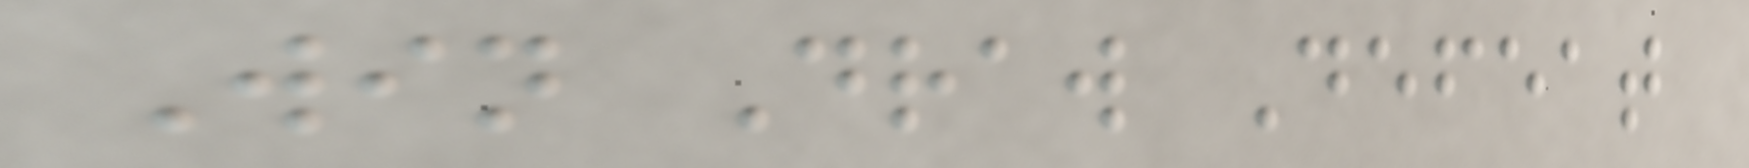Win Draw Defeat
